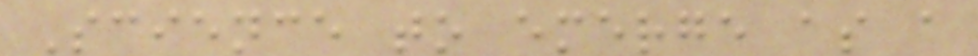Science to emerge as a
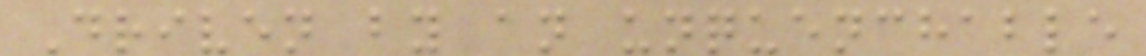Driven by an unquenchable
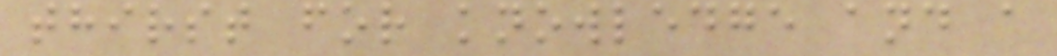thirst for knowledge and a
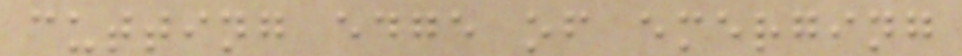cutting edge of emerging
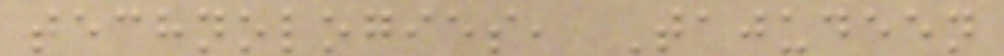technologies, Tajudeen
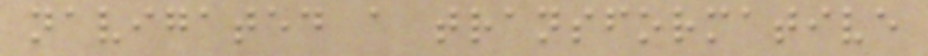navigated a transformative
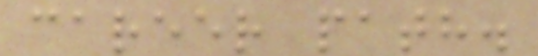career path.
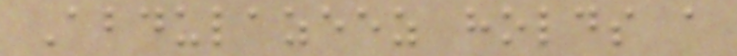Abdulazeez holds a
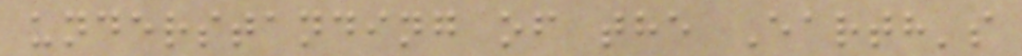understanding of the Earth's
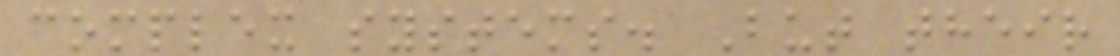complex systems. But their
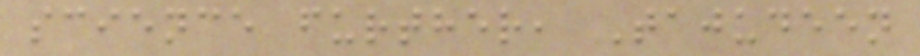science further, Tajudeen
